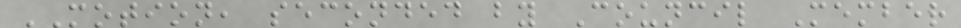MOTION, seconded by Council Member
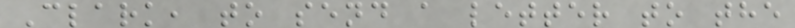Clark, to send a letter to the
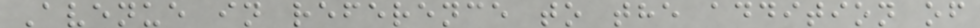Avenue in reference to the addition of
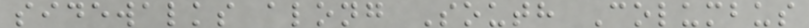sidewalks along South Columbus
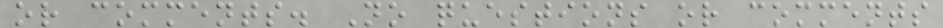or comments. No questions or comments
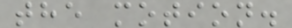the motion.
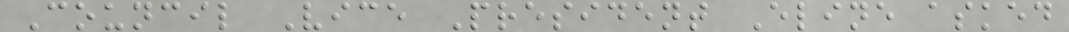Council Vice President Eline asked
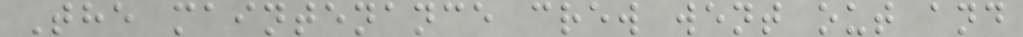The maintenance crew went out and
